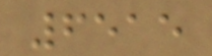6515
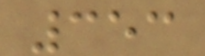353
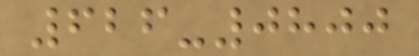626-0800
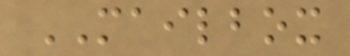MAILBOX
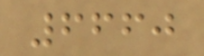6660
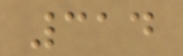314
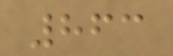863
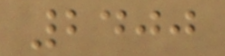2400
